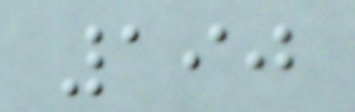190
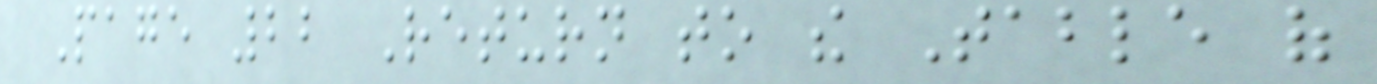Page 22 Return to the Table of
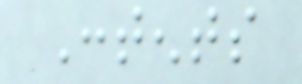Contents
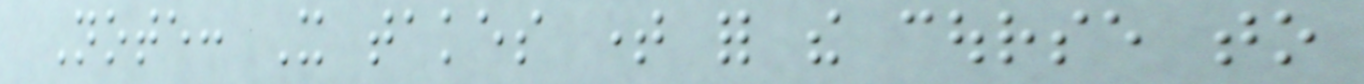Note: It takes time for the course to
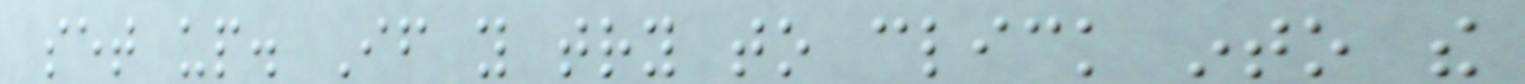set up. If you try to click into the
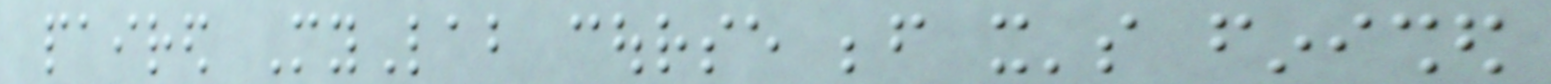paired MyLab course before it's finished
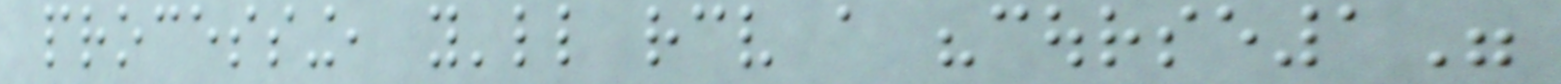processing, you'll receive a "course1"
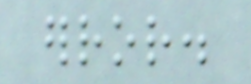error.
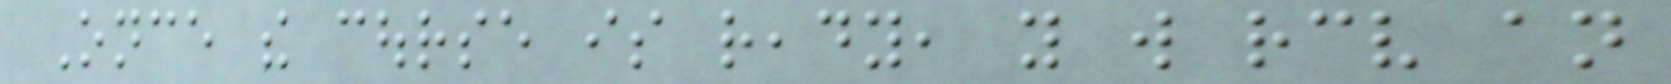Once the course is ready, you will receive an
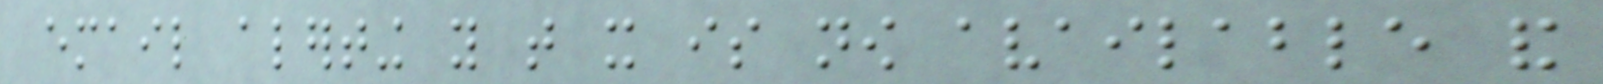email alerting you that it is now available and
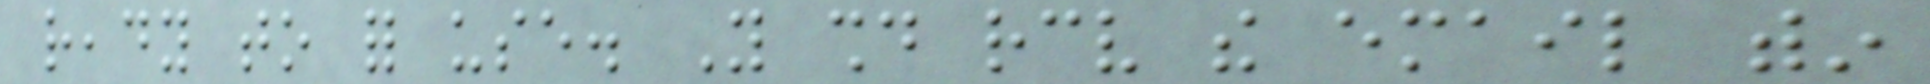ready to for use. You should receive the email within
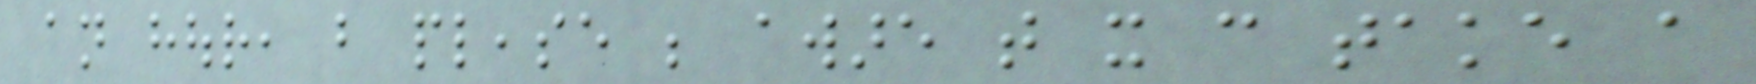an hour, but please be aware that it can take a
